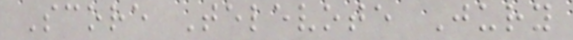Score Televote Jury
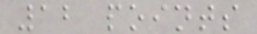12 points
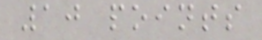10 points
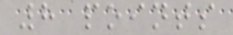8 points
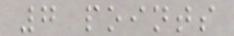7 points
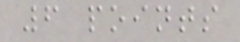6 points
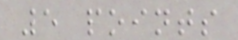5 points
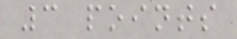3 points
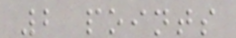2 points
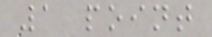1 point
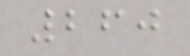260
